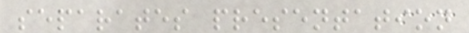separates presentation
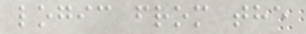logic from the
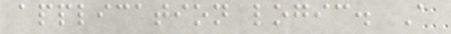application logic. A
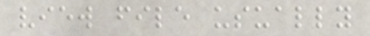view file usually
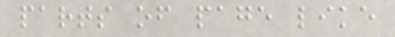parts of page like
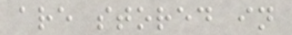are stored in
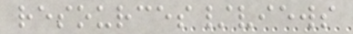resources/views
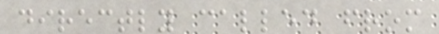directly called from
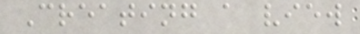Creating a view
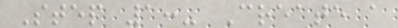Step 1:- Create a
